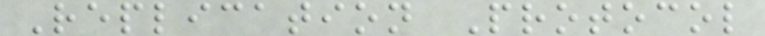Replication Protocol
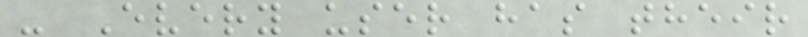- Every user has their
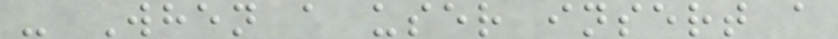- When a user insert a
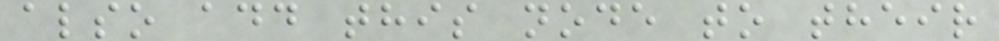also add this node to their
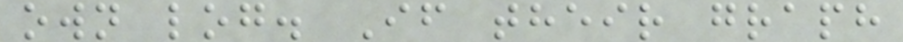own log. If their graph
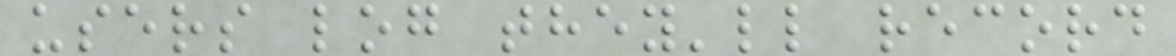users log they'll record
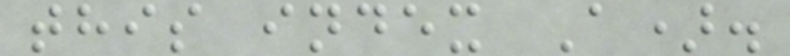this index A).
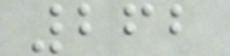262
